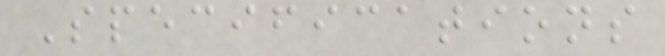Specifications
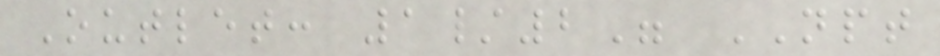Outlet: 1/2" NPT
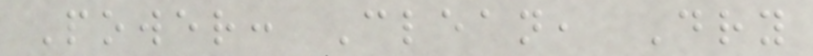Power: Clean, Dry
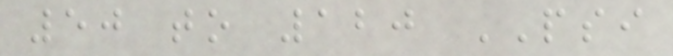50 to 120 PSI
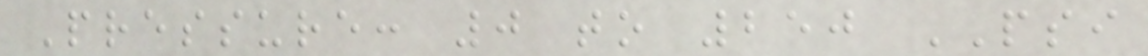Pressure: 0 to 250 PSI
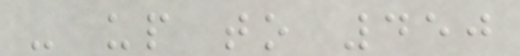- up to 450
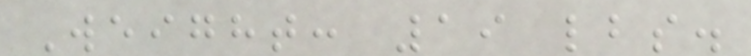Weight: 19 lbs.
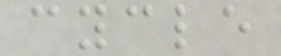cycle
